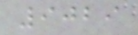9029
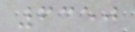6350
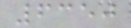6350
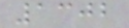1302
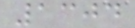1304
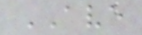AVE
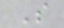S
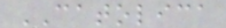CATOLICA
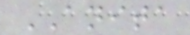ANITA
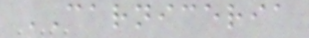CARNICERIA
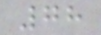78
